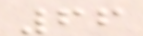66
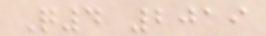Q4 2019
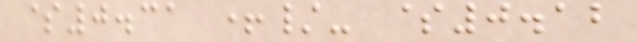$0.31 +/- $0.12
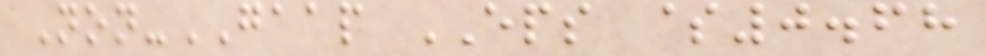Non-GAAP EPS $0.68
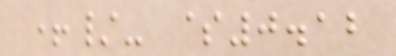+/- $0.12
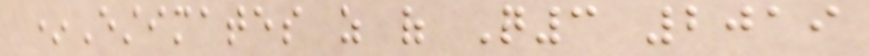*Estimates as of Q3 2019
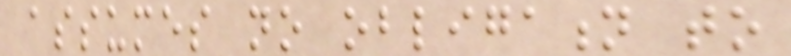assumes no obligation to
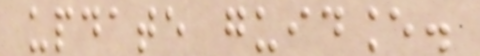update guidance.
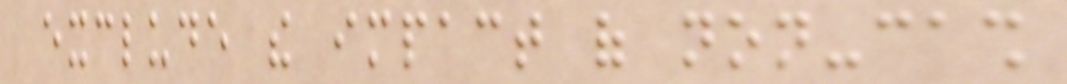exclude the impact of non-cash
